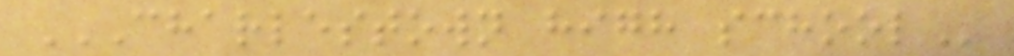CHARLESTOWN HIGH SCHOOL
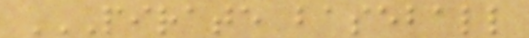PIRATE BASEBALL
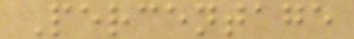Percentage
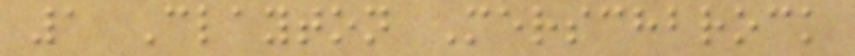1 Clayton Merschbrock
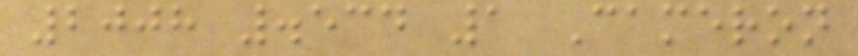2008 .534 1 Cameron
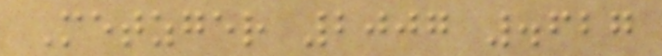Metzger 2007 .627
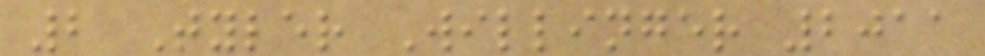2 Tyler Willinger 2011
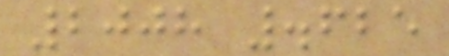2008 .625
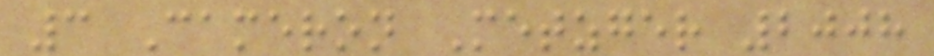3 Cameron Metzger 2008
